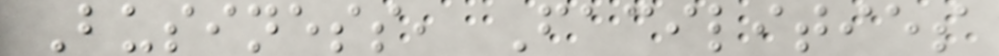Business, Facilities
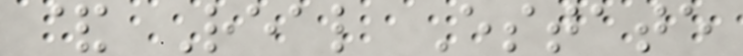& Real Estate
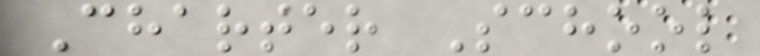Charter School
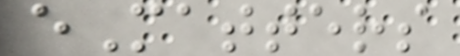eMatters
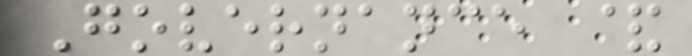Governance &
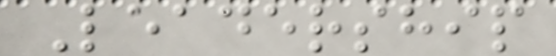Leadership
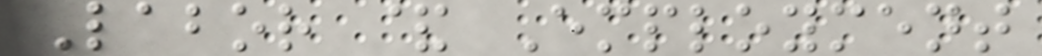Labor & Employment
